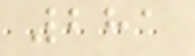281
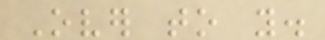Over to you.
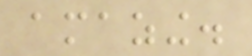amazing.
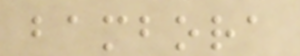bambora
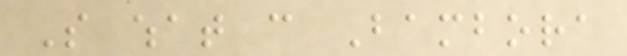So what can Bambora
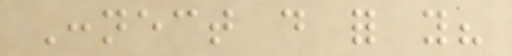Connect do for you?
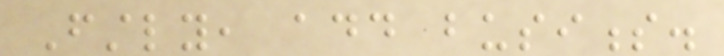Firstly, add business.
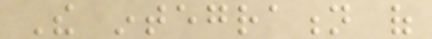The integration of
